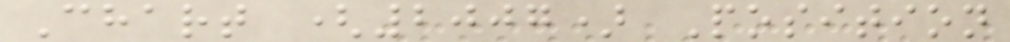Chart (2007) Position
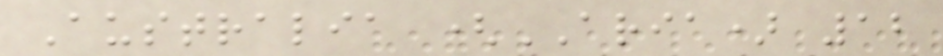Australia (ARIA) 12
